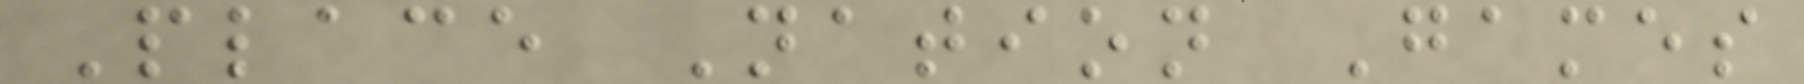Place Nation Games
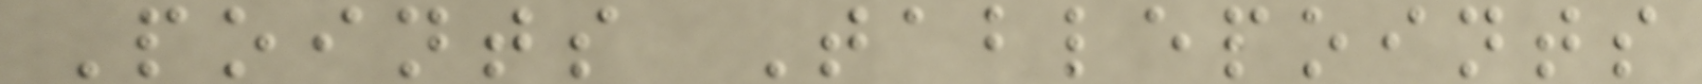Points Tablepoints
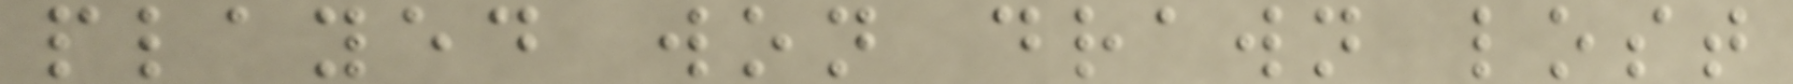played won drawn lost
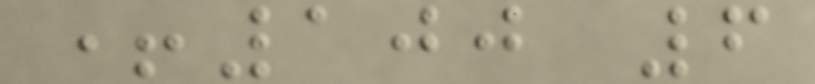+100 6
